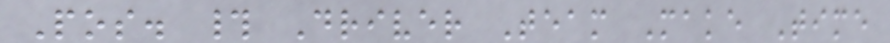Pos. # Driver Team Make Time
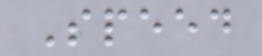Speed
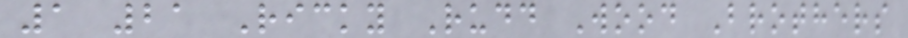1 21 Ricky Rudd Wood Brothers
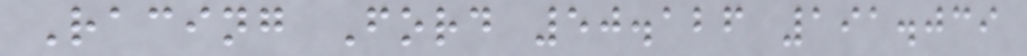Racing Ford 50.126 191.039
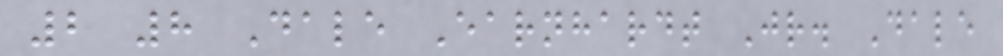2 8 Dale Earnhardt Jr. Dale
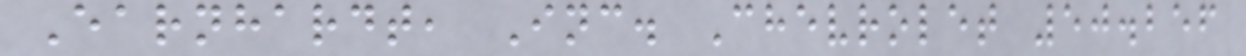Earnhardt, Inc. Chevrolet 50.256
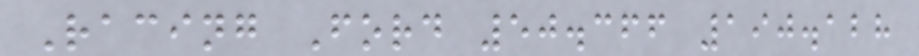Racing Ford 50.366 190.128
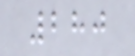280
